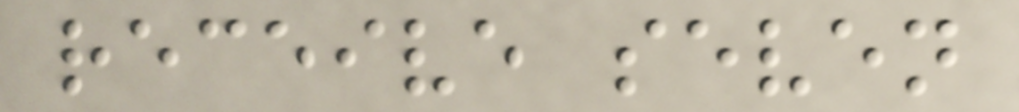receive seven
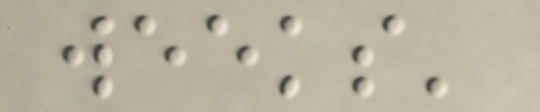weeks'
